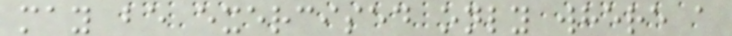may be exercised only where a
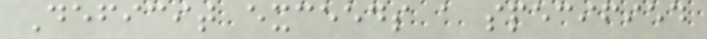Deficit exceeds a specified
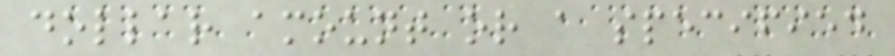dollar amount or a specified
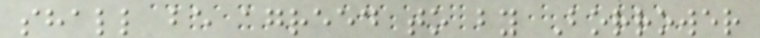shall be agreed to by Borrower
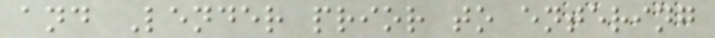and Lender prior to entering
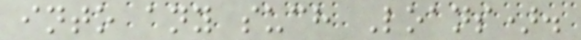into any such Loans).
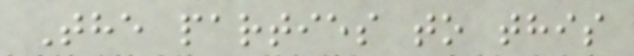The parties to this
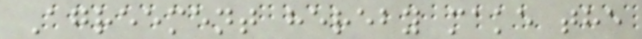Agreement hereby make the
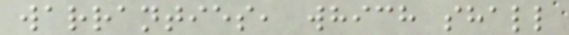warranties, which shall
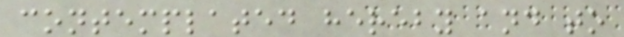contemplated hereby and to
